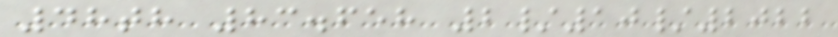48th 83.658 2/10/2022
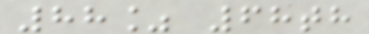88% 68th
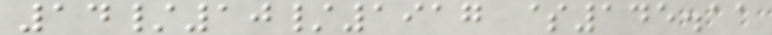14/10/1917 $145.11
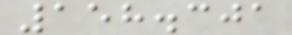158.301
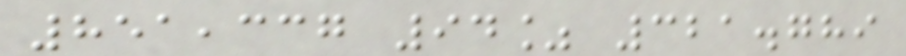851,337 94% 321.789
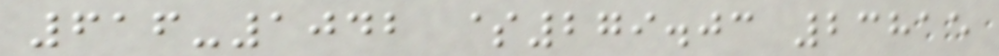616-1042 $279.03 23815
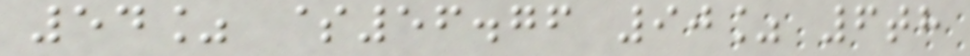54% $56.76 90% 6th
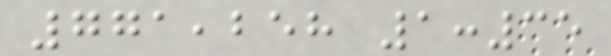771,258 1:35
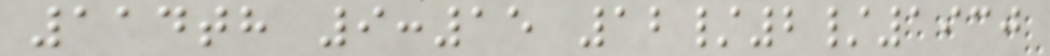114th 9:15 12/2/1930
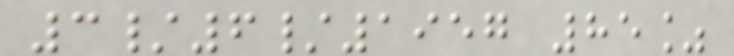3/6/1957 85%
